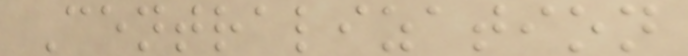Centralization
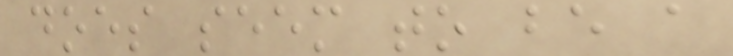does seem to be a
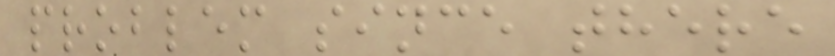problem since there
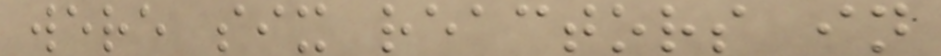were six reactors in
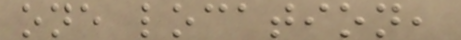one location,
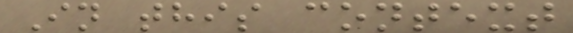In this context
